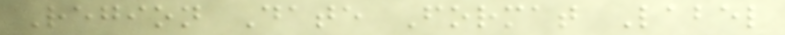Region Date Format Label
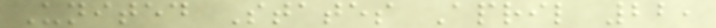United States April 22,
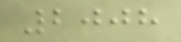2008
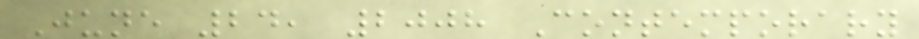June 24, 2008 Contemporary
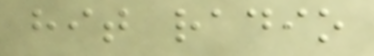hit radio
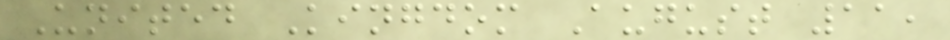United Kingdom August 11,
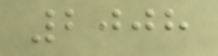2008
